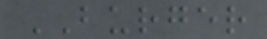BURGER
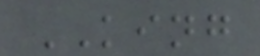KING
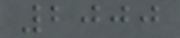2000
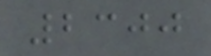2300
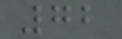72
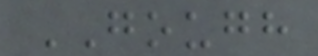GOUGH
